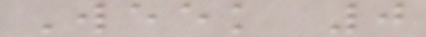Week 0
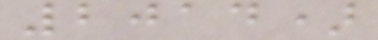2014)
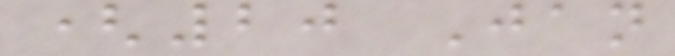(20 Jan
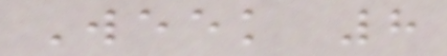Week 8
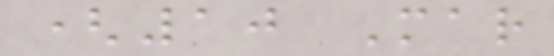(10 Mar
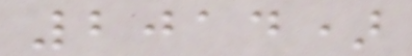2014)
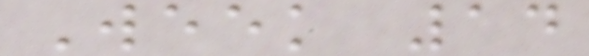Week 14
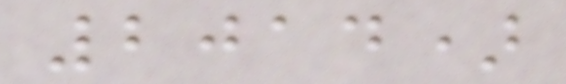2014)
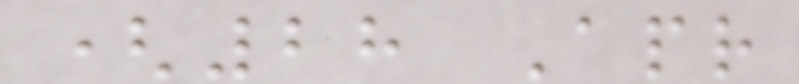(28 Apr
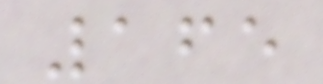165
